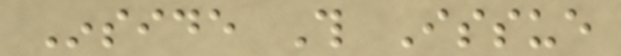Inside This Issue
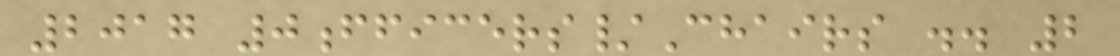2017 0fficers/Chairs .. 2
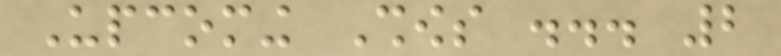Upcoming Shows ... 2
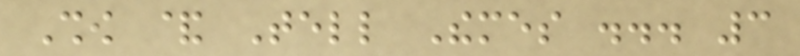Show & Tell Themes ... 3
